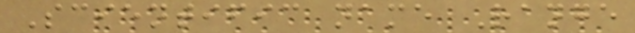Scientific name Range
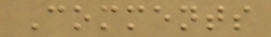Comments
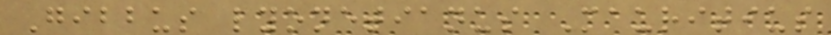Gibbus lyonetianus Mauritius
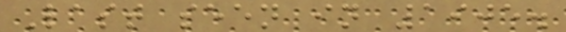Last seen in 1905.
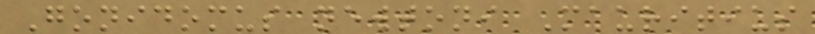Gonidomus newtoni Mauritius
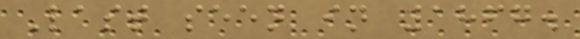Last seen in 1867.
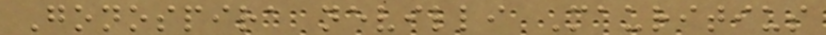Gonospira nevilli Mauritius
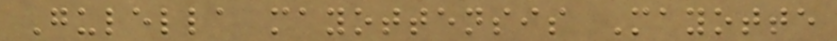Gulella mayottensis Mayotte
